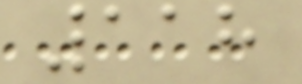118
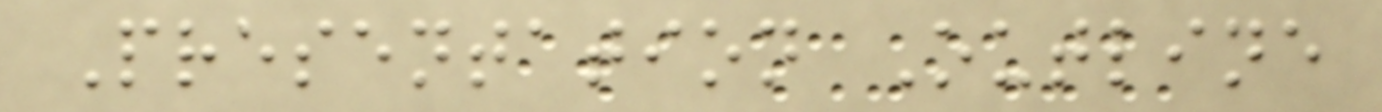Presentation Outline
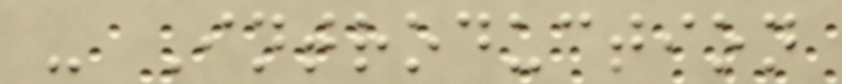- Introduction
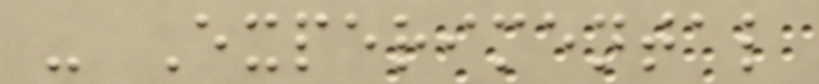- Experimental
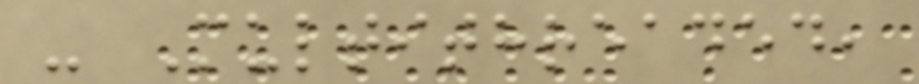- Multithreaded,
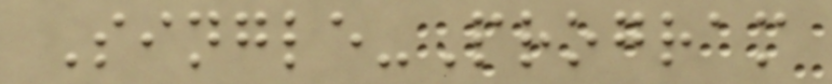Single-Program
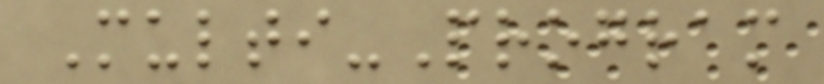Multi-Program
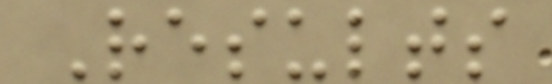Results
